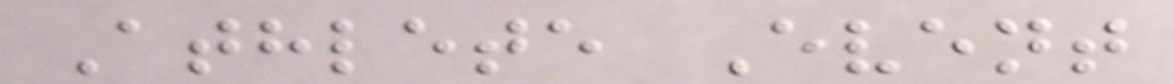Athlete Event
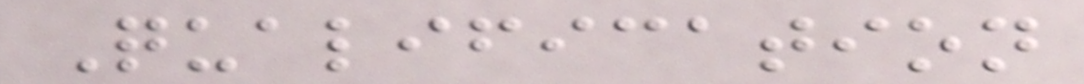Qualification
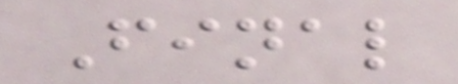Final
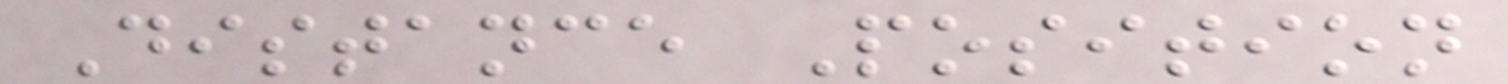Distance Position
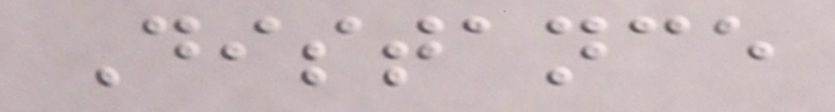Distance
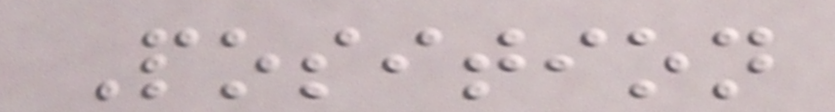Position
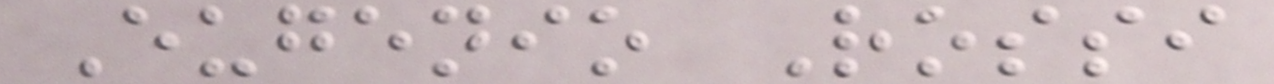Eugenio Rossi
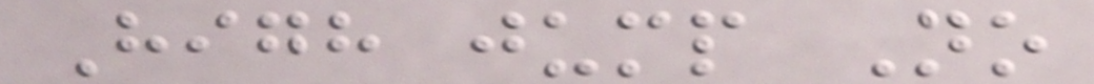High jump No
